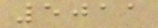5011
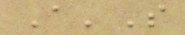A'S
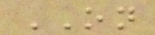ON
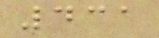431
